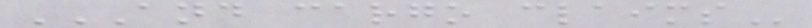AND CARGO CLAIMS
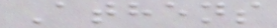Athens
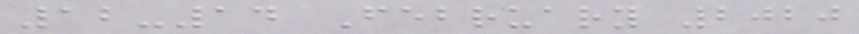12-14 February 2020
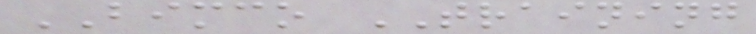BIMCO TRAINING
